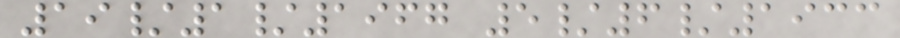19/1/1967 5/6/1933
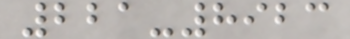221-8923
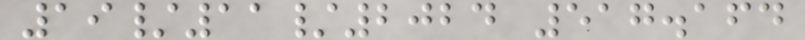19/11/2024 517.164
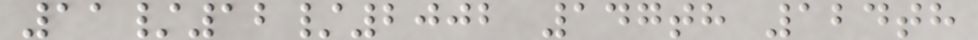11/12/2002 147th 124th
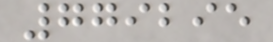779295
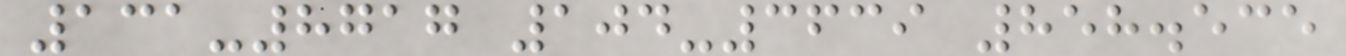131-8717 104-3639 858.535
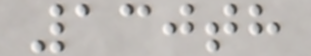130th
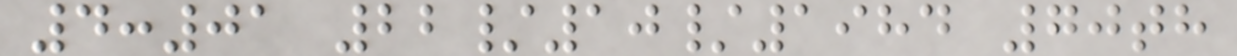4:01 22/10/1984 70th
